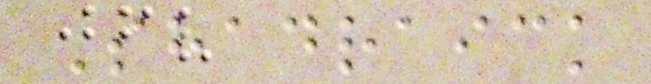Shadraick
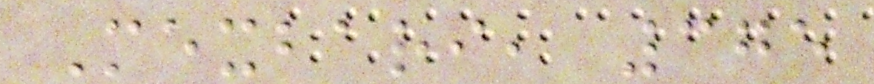Mexbari, 375
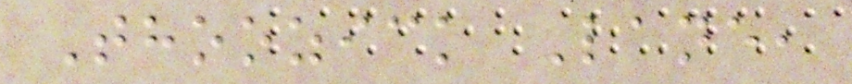Thoozick Lane,
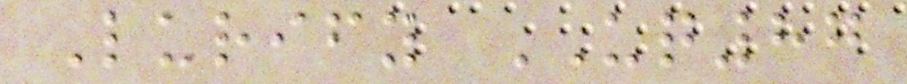Lurify UQ87
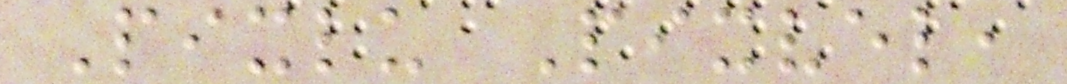Pixlu Pixvel,
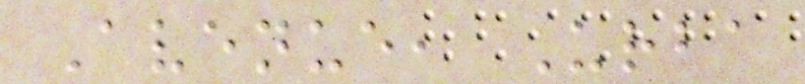Avenue, Urba
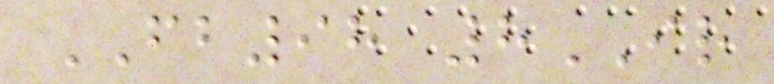FB98 8IR
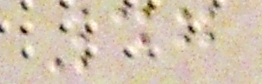47
